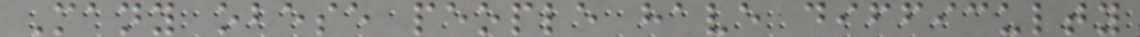Many obese people have difficulty
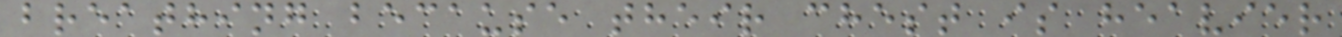breathing because their chest is heavier
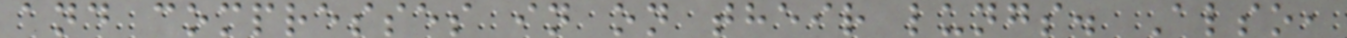and compresses in on their lungs. Also,
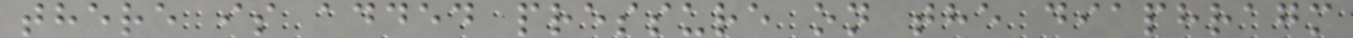there is added pressure on the diaphragm
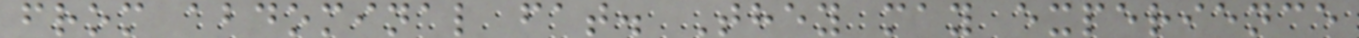from abdominal fat. They may experience
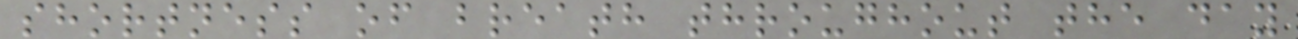shortness of breath throughout the day
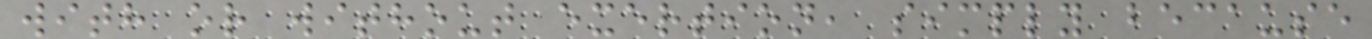with or without exertion, simply because
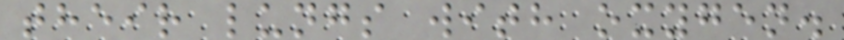their lungs with oxygen.
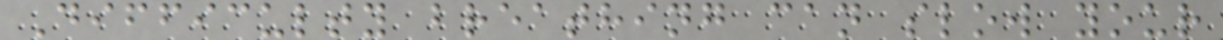Difficulty breathing can slow your
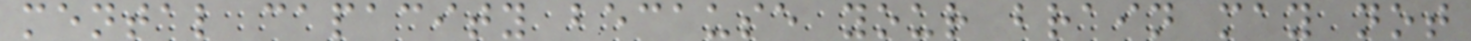mental capacity because your brain may not
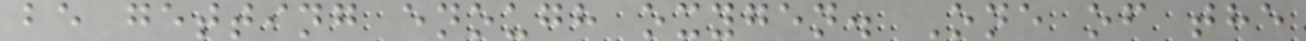be getting enough oxygen. One of the
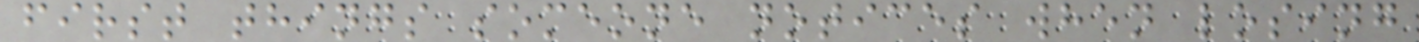first things someone notices when losing
